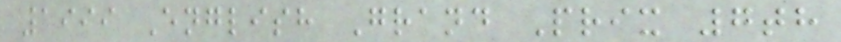1999 English Grand Prix 7th
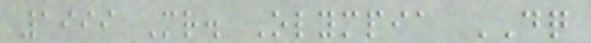1999 Mr. Olympia DQ
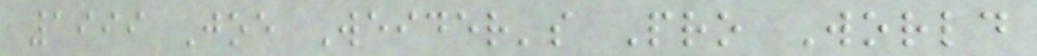1999 Joe Weider's Pro World
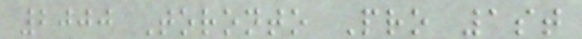2000 Toronto Pro 1st
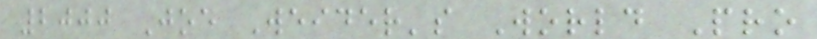2000 Joe Weider's World Pro
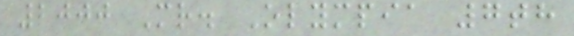2000 Mr. Olympia 7th
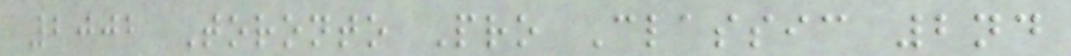2002 Toronto Pro Classic 2nd
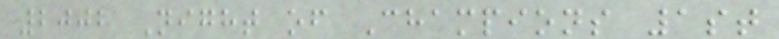2002 Night of Champions 1st
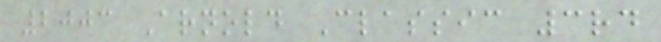2003 Arnold Classic 3rd
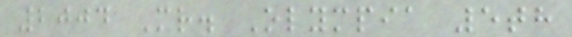2004 Mr. Olympia 5th
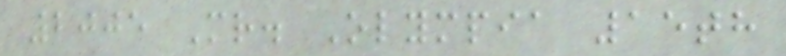2005 Mr. Olympia 15th
